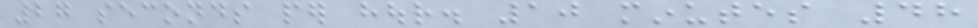27 seconds per hour. 10 minutes 48
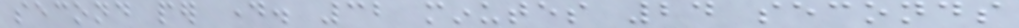second per day. 32 minutes 24 seconds
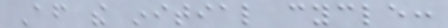After the initial cycle:
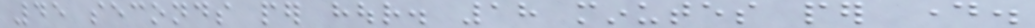45 seconds per hour. 18 minutes per day.
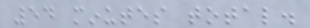54 minutes total.
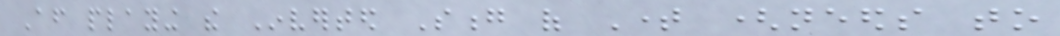After playing the Inverted Song of Time (needs to
